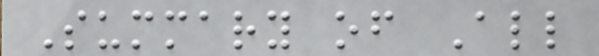Summary of All
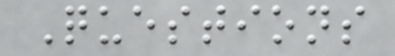Questions
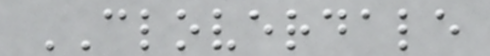CLOVERDALE
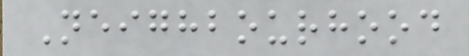Neighbourhood
